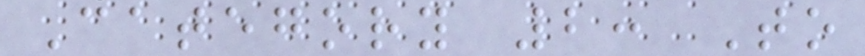Category 2: To
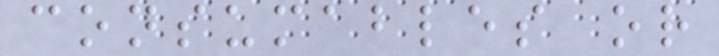consumables or
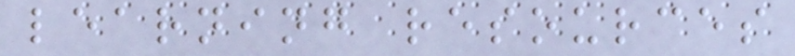learning resources
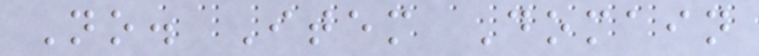No. Item Domain
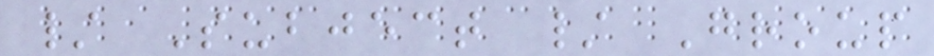/ Subject / Group
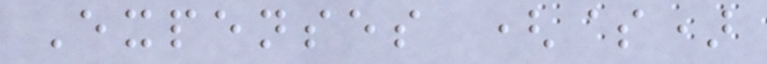Expenses ($)
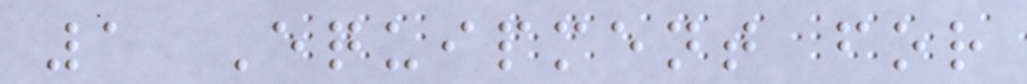1 Equipment for
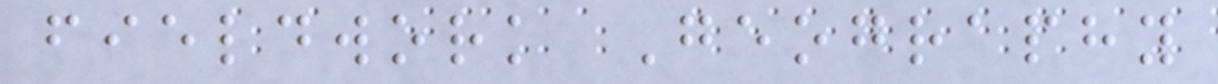fieldwork Geography
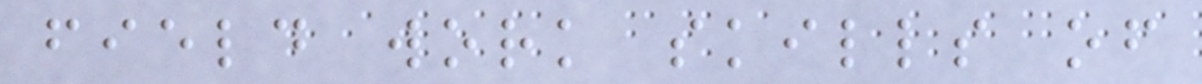field work skills of
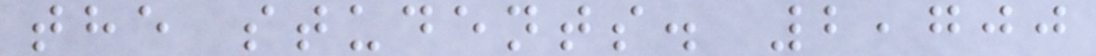the students. 2,700
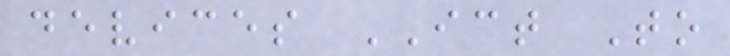devices ICT To
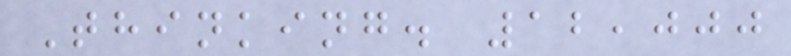Thinking. 12,000
